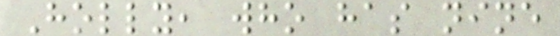Holly, who has nine
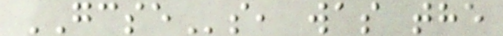GCSEs, was the
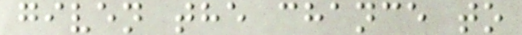given the chance to
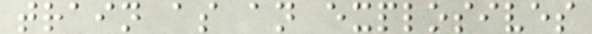train as an explosives
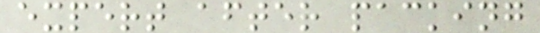expert after packing
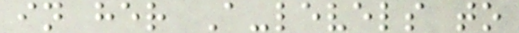in her A-levels to
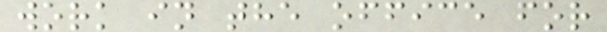work in the office for
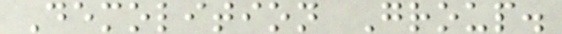Demolition Group.
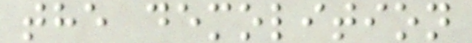the demolition
